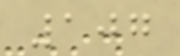107
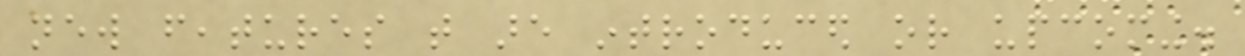new features that are introduced or upcoming.
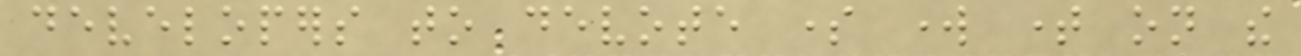developers to devote some work time on the
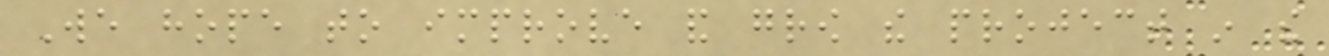We hope to improve and grow the project in the
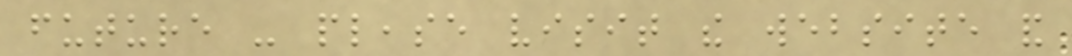future - please visit the website and
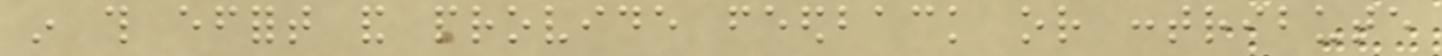in this effort and provide feedback or contribute
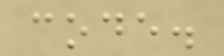code.
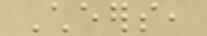Cheers,
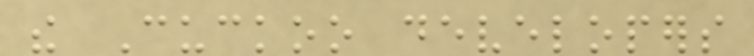the Cuckoo developers
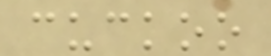cuckoo
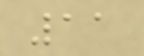11
